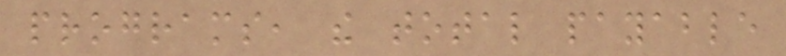programs, the total payable
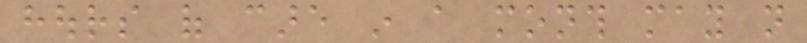hours of care in a month may not
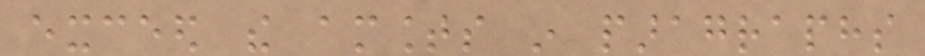exceed the amounts in paragraphs
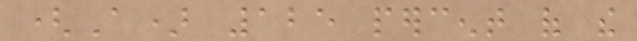(A) 125 percent of the
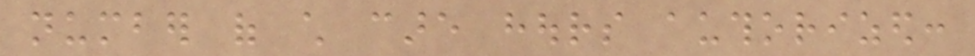number of child care hours authorized:
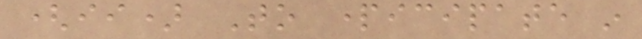(ii) To participate in
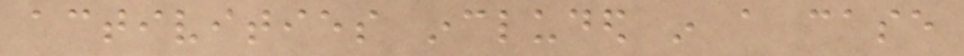activities included in a case
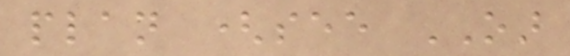plan (see OAR
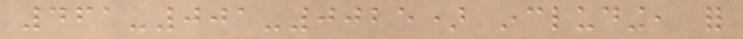461-001-0025) including, for
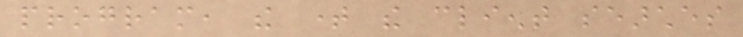program, the time the client searches
